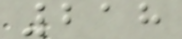218
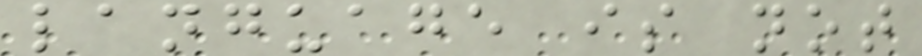language is not
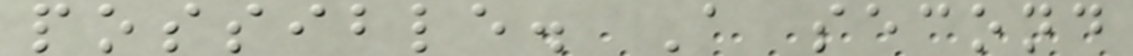possible. A second
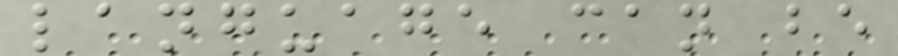language can be
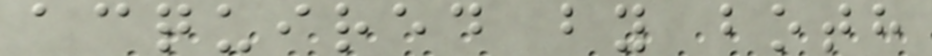acquired by both
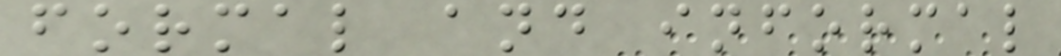formal and informal
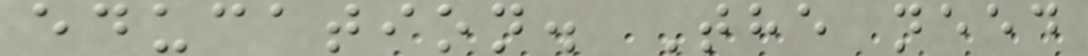education. The need
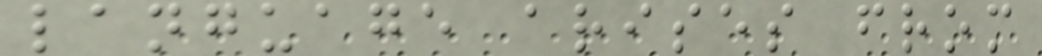language arises from
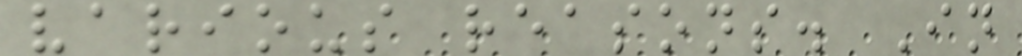various reasons. In
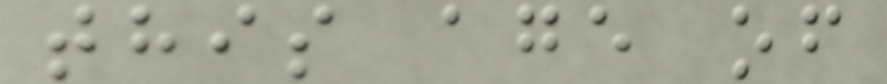this age of
